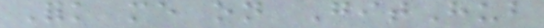Fork me on GitHub
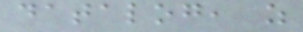datalog, as
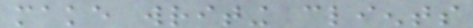make writing clients
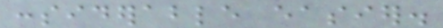considerable easier.
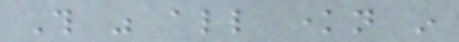This was all known in
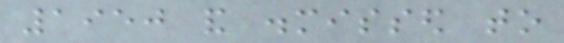1950 and dismissed to
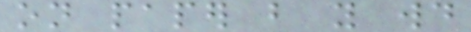on paper but you would
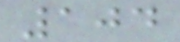104
